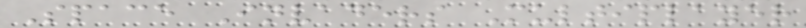Space Invaders Multiplayer
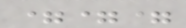===
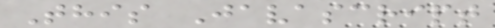This Javascript
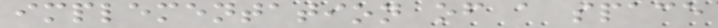implementation of a space
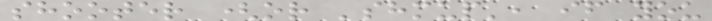shooter (or 'shmup', if you
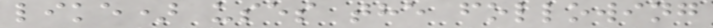like) uses the following
